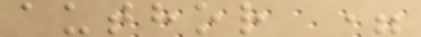author =
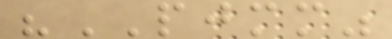"PJMM"
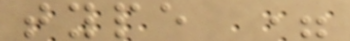type =
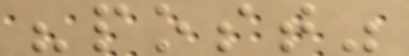"post"
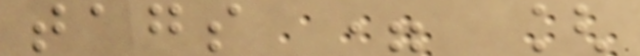tags = [
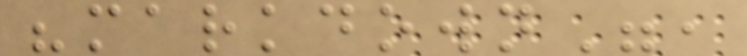"markdown",
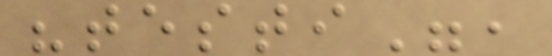"testi",
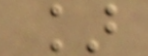]
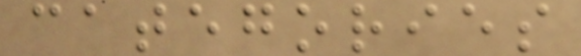categories
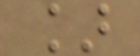]
